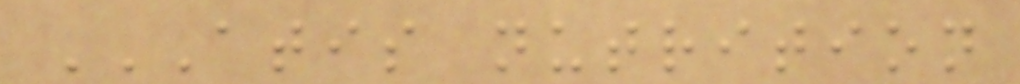ATIS NUTRITION
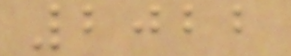2022
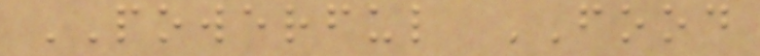POWERFUL FOOD
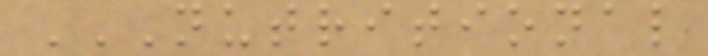NUTRITIONAL
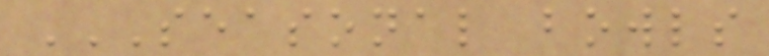SEASONAL BOWLS
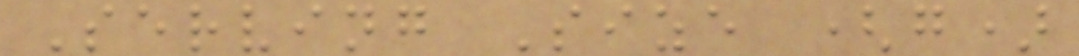Serving Size (g)
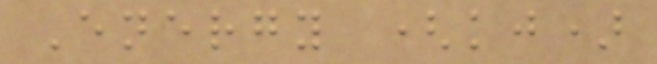Energy (kj)
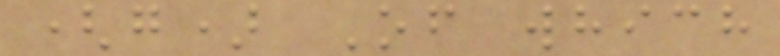(g) Of which
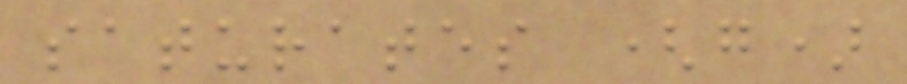saturates (g)
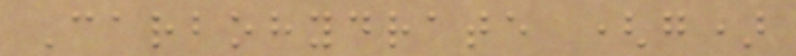Carbohydrate (g)
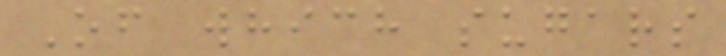Of which sugars
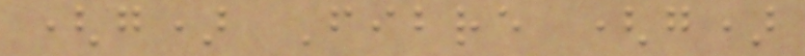(g) Fibre (g)
